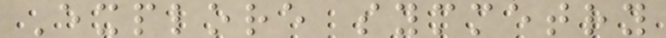Explore symmetry
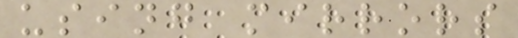using mirrors
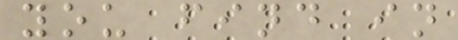you find in
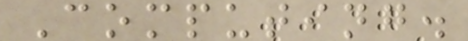Computing.
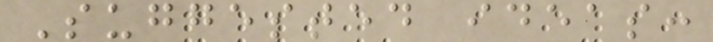Suggested ideas:
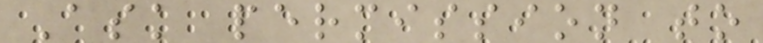Ask permission to
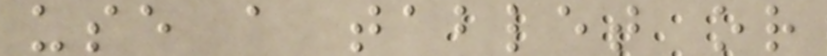use a tablet or
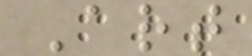Art
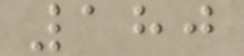180
